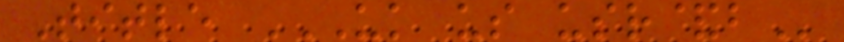Title UK US USR&B
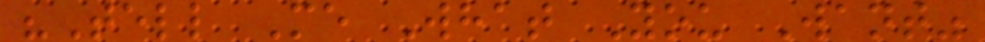"Tell Me What You Want"
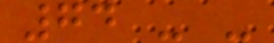74 - -
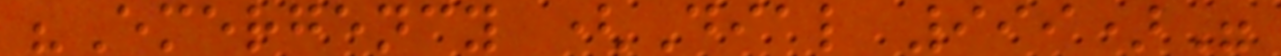"Emergency (Dial 999)"
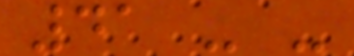41 - -
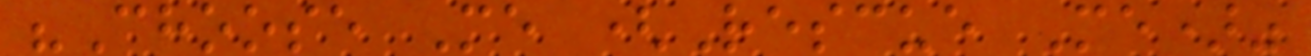"Choose Me (Rescue Me)"
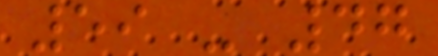59 - 47
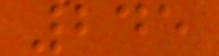245
